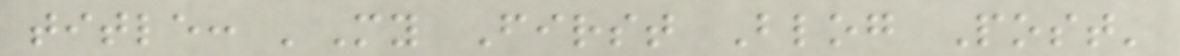title: 'My First Blog Post'
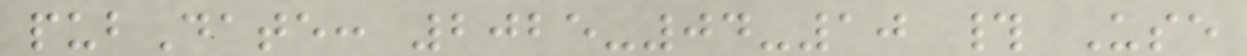pubDate: 2025-04-10 # Use
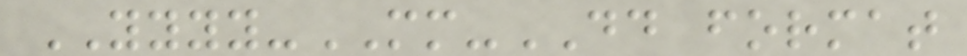YYYY-MM-DD format
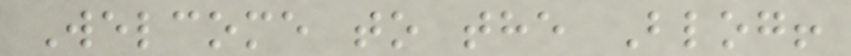Welcome to the Blog!
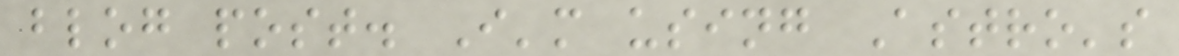blog post. I'm using Astro's
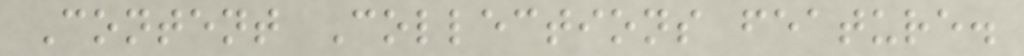Content Collections feature.
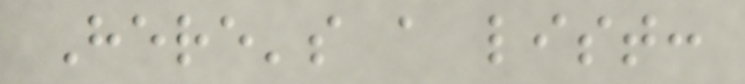Here's a list:
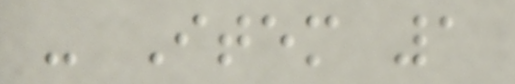- Item 1
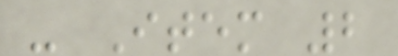- Item 2
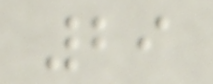29
